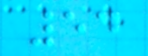54
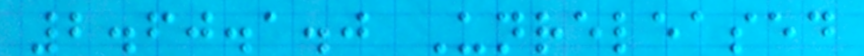2.60.1.0 Unreleased
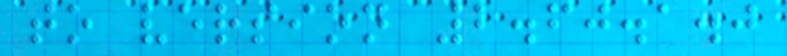to version 2.60.1.0
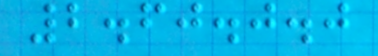2.60.0.0
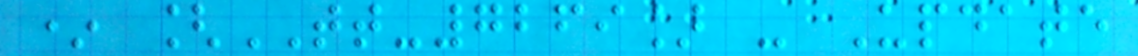* [TT-7269] - Update
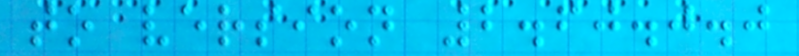to version 2.60.0.0
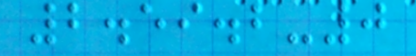2.59.2-0
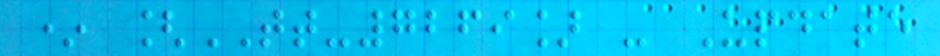* [TT-7269] - Update
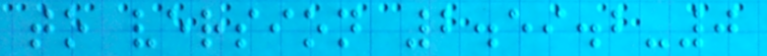to version 2.59.2-0
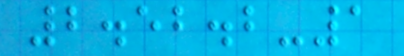2.52.2-1
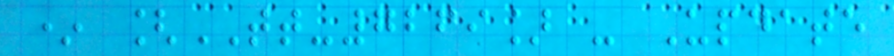* [TT-7269] - Update
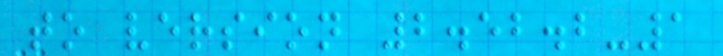to version 2.52.2-1
